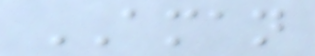AMAN
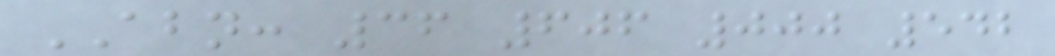ABN: 36 606 000 542
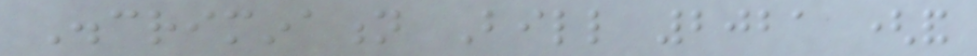Discrimination Bill 2021 (and
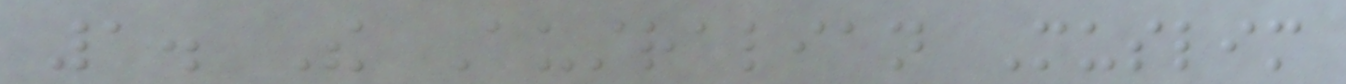1. The Australian Muslim
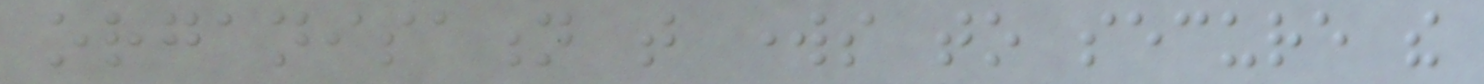organisation that works to secure the
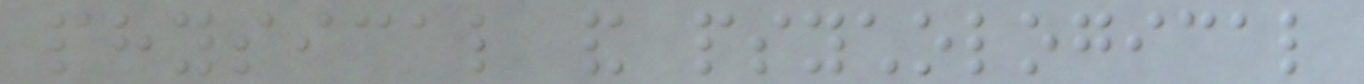physical and psychological
